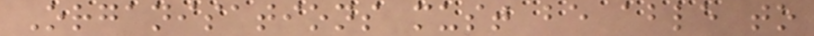Organisations must be able to
